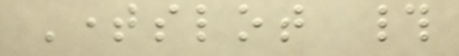Timeslot #
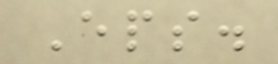Eps.
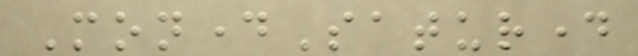MondaySaturday
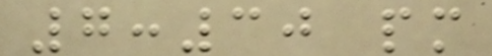7:30 pm
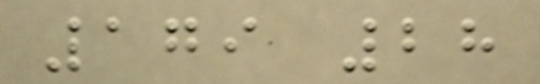179 28
